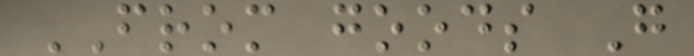FROM goods G
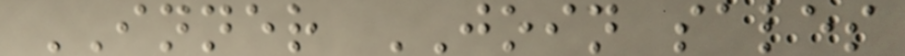INNER JOIN sales
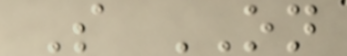S ON
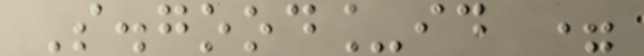S.good_id =
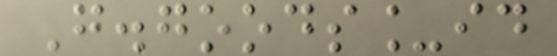G.goods_id
